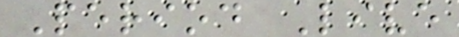Period Live
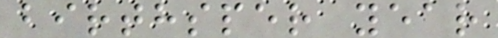birthsper year
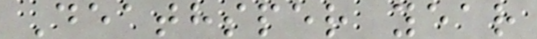Deathsper year
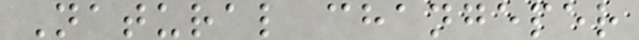Natural changeper
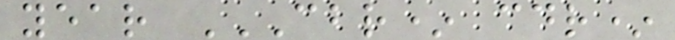year CBR* CDR*
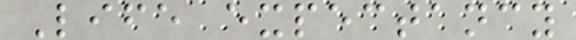Life expectancy
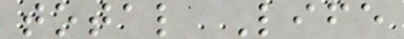total Life
